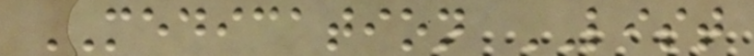MEDICATION LIST
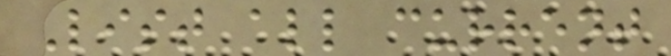List all current
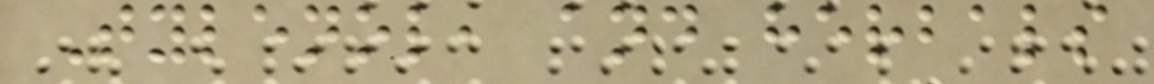Tylenol, and herbals
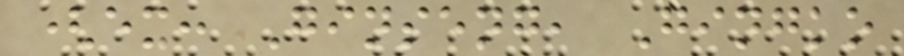(ex: Ginseng, Gingko
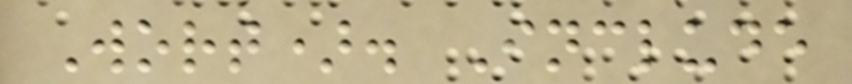Wort). Include
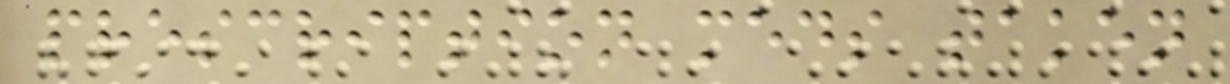prescription meds taken
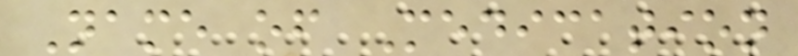Name of Medication
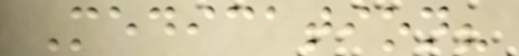Medication?
